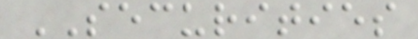SECURITIES
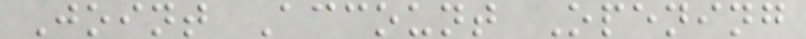Joint Account Opening
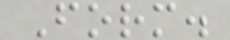Form.
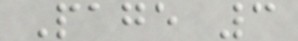Page 3
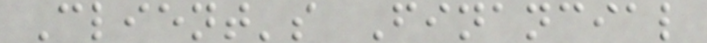Client's Financial
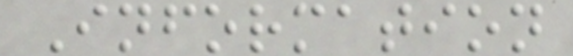Information
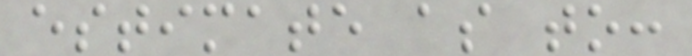estimate as to:
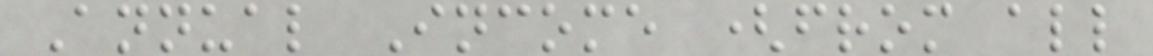Annual Income (from all
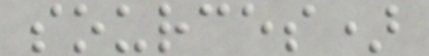sources)
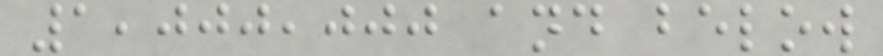1,000,000 and below
